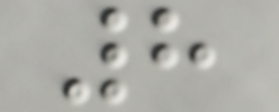8
